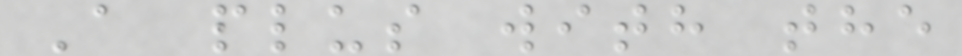A plus with the
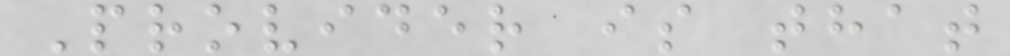Provider is that
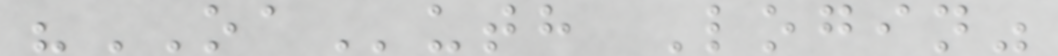"OAuth Login"
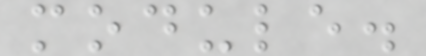module.
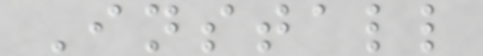Install
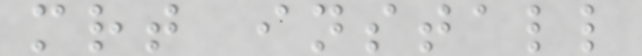mrt install
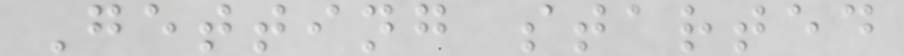Getting started
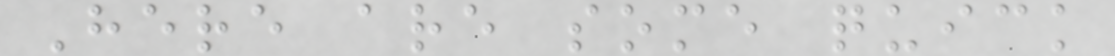Here are some quick
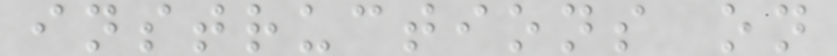instructions on
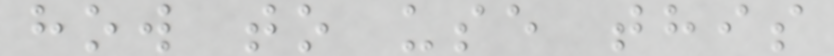how to use this
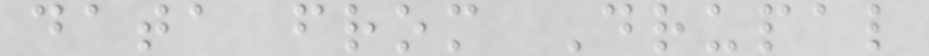data from Drupal
